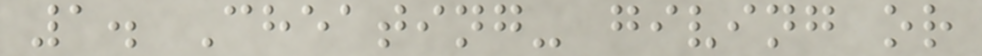1. Cheating- giving or
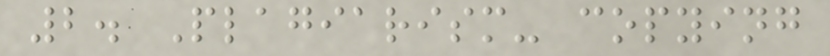2. Plagiarism- copying
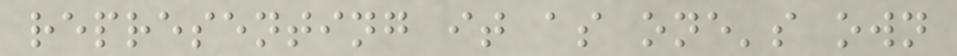representing it as one's own
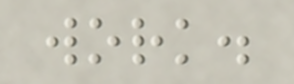work.
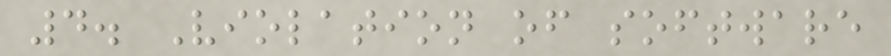4. Violation of software
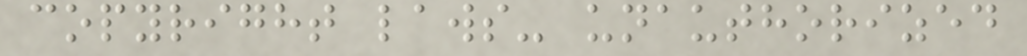copyright laws- unauthorized
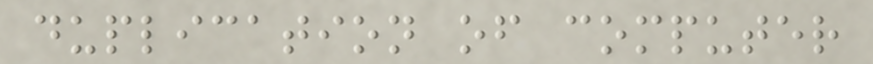duplication of computer
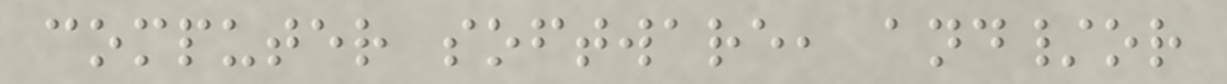computer software, and/or
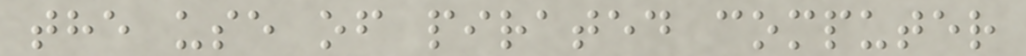the use of pirated computer
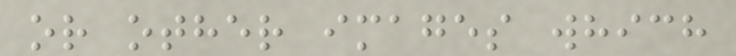or other images which
